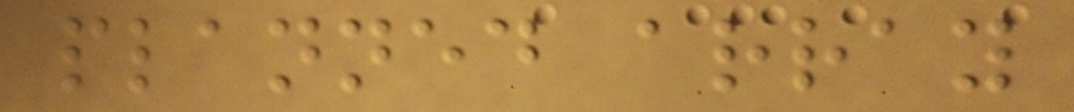planned array
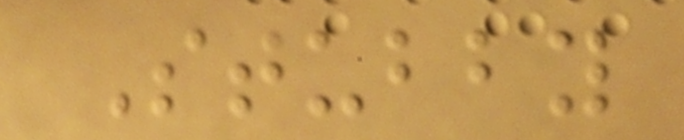Stubby
